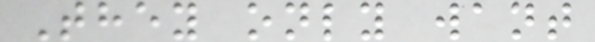They only want
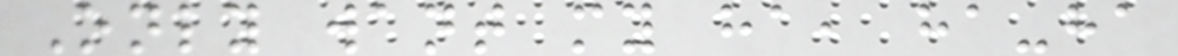Only want my ha, ha-ha
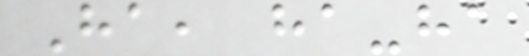Ha, ha-ha
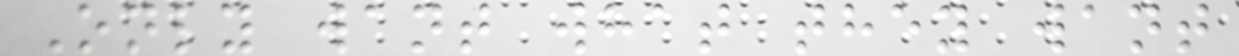Only want what they want
